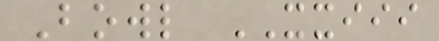Bowl XXIII
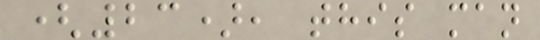(23), this man
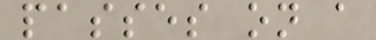passes on a
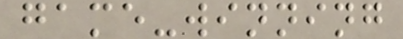game-winning
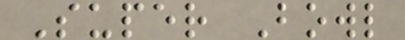Super Bowl
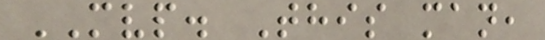MVP. This man,
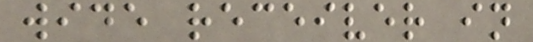wide receiver in
